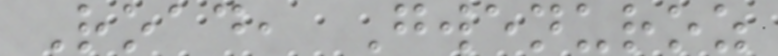Road, Gwenuroz
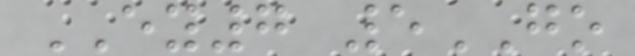EY7 5GO
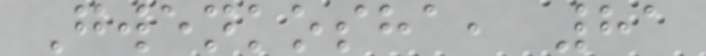Gwenkosha, 81
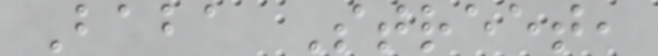Baba Street,
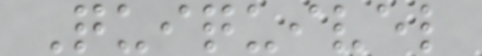Quiquivel
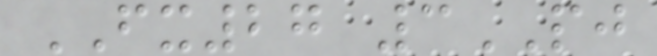FX27 3PJ
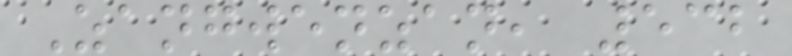Zangwenzan, 532
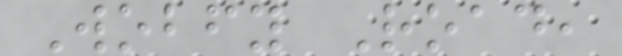Wobfy Road,
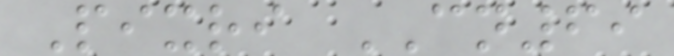Pixri CN69
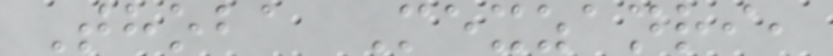Thoba Mexzanri,
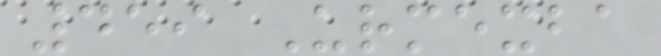459 Urmexba
